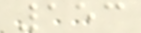153
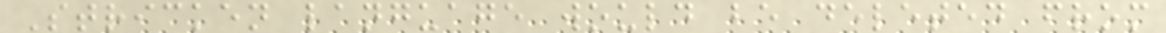Stricken language would be deleted from
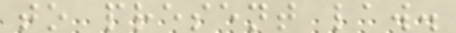to present law.
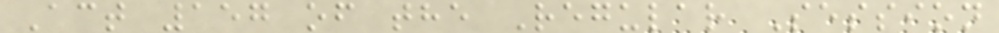Act 157 of the Regular Session
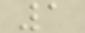1
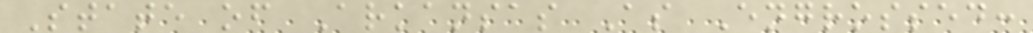State of Arkansas As Engrossed:
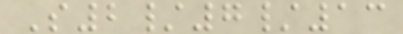S2/7/13
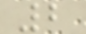2
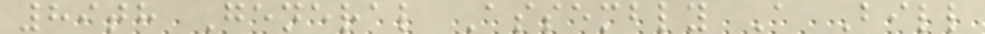89th General Assembly A Bill
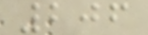206
